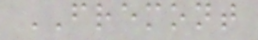FREMONT
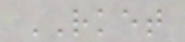RKET
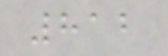812
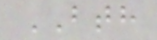BTH
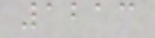1213
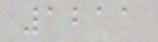1211
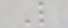L
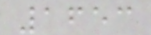1653
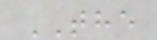THE
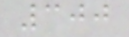300
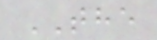THE
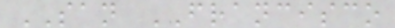SAN FRANCISCO
